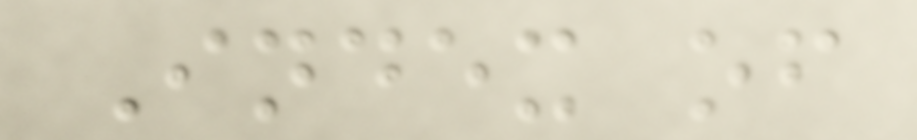Index of
